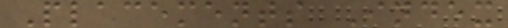Placements Index
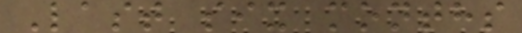Last six months
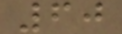60
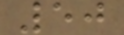50
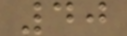40
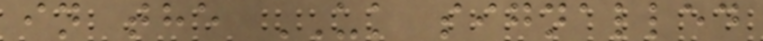in the UK signalled
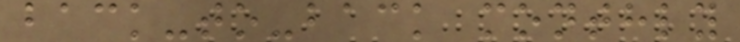back-to-back monthly
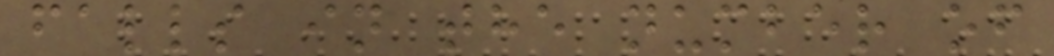falls in the number of
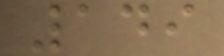149
